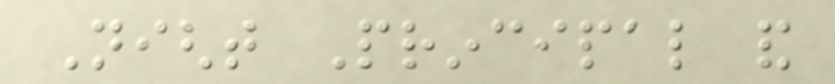Night Principal and
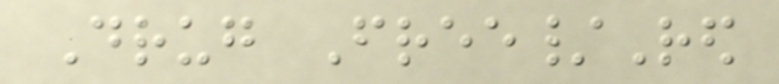Drug Free/Red
